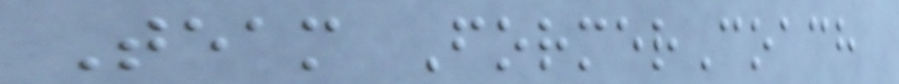Team FormerCoach
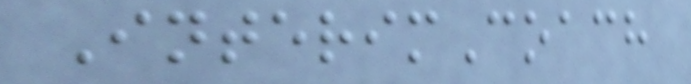InterimCoach
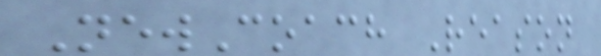NewCoach Reason
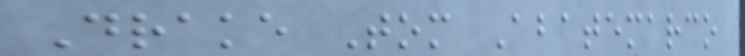Drake Tom Abatemarco
